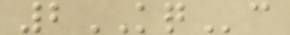2KQc
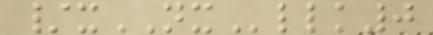/xNXllk0
